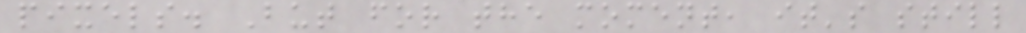pixels. But for the moment, it's still
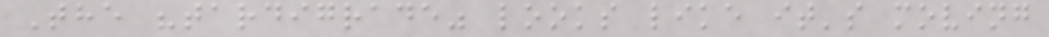The "tardigrade" looks like it's moving
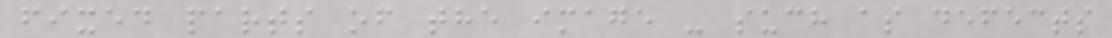fixed parts of the image - such as defects
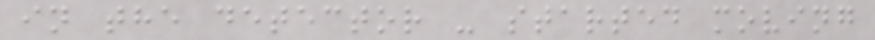in the detector - started moving
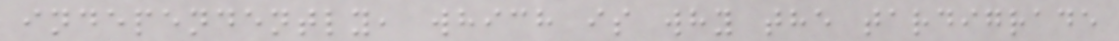independently, which is why the tardigrade
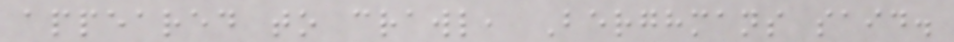appeared to crawl, Berghmans said.
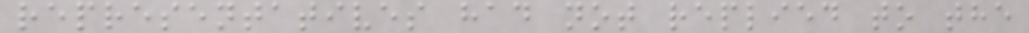representatives had not replied to the
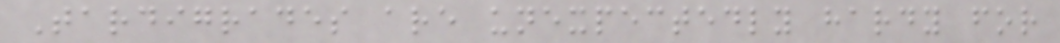Tardigrades are unexpectedly hardy for
